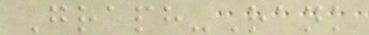Graph-Rank
